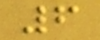6
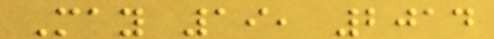May 19, 2014
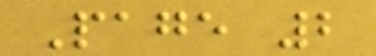Page 2
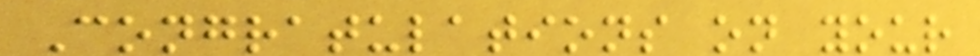Congratulations on your
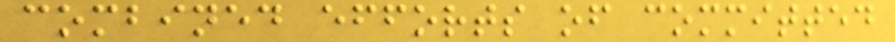combined efforts of committed
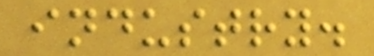industry.
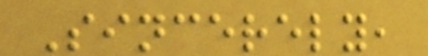Sincerely,
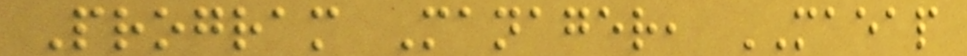Program Manager, MAEAP
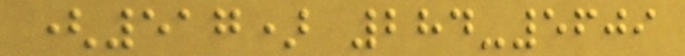(517) 284-5609
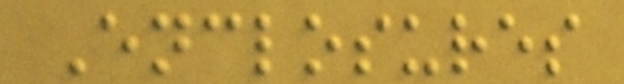Enclosures
